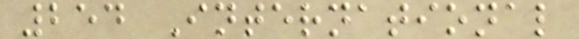254 International
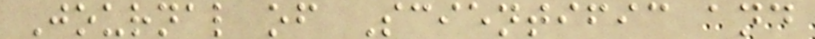Journal of Scientific and
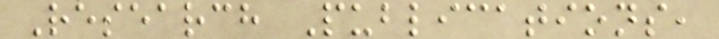Research Publications,
